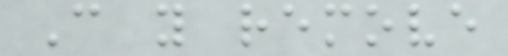Can you remove
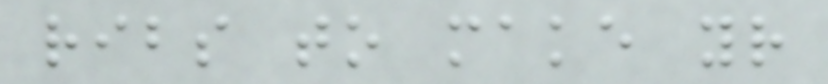ribs to make your
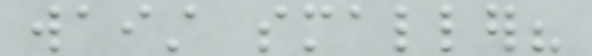waist smaller?
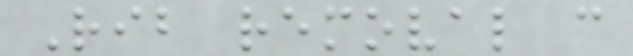Rib removal can
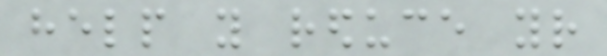help you reduce your
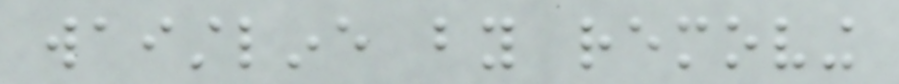waistline by removing
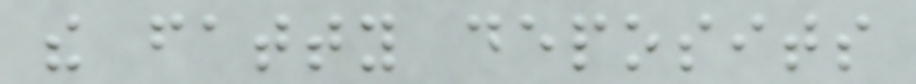the fatty deposits
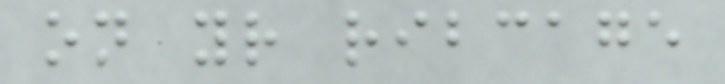on your ribcage
